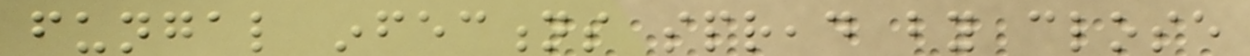fungal infections spread by close
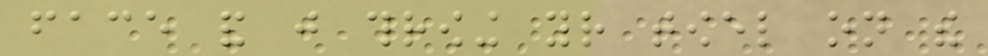face and just throwing your towel on the
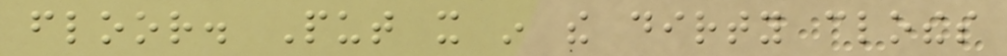floor. Put it in the dirty clothes
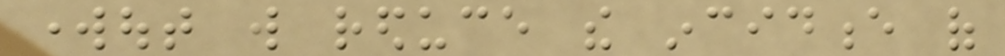workout will reduce the incidence of
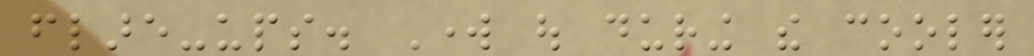flare-ups. Work out during the cooler
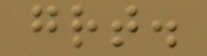great.
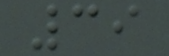39
